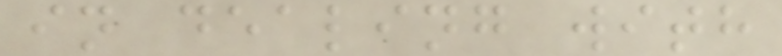in dealing with
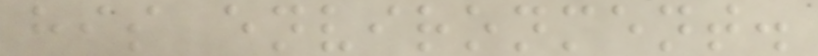his environment.
